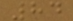84
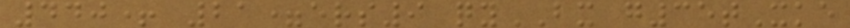440+ 21=ers9 qyBX g35tXke
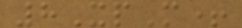8XpM+
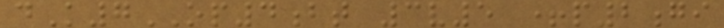dK7OP4bt 3v5 +p2gi
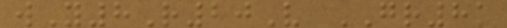wY8R20V GR8k
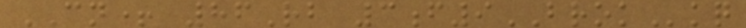CN+ 86Rb 3f9BROKkq
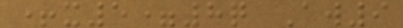+x5=8q Aw9
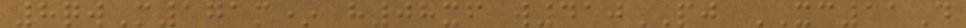8qwM171m* h08xf w410PJ XC11D
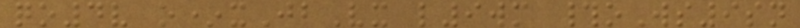qo4v o*xJbVx l9wm #oWs9sn
